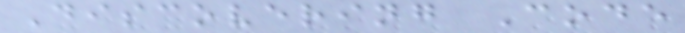Discovering Code
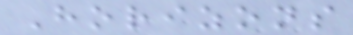Horizons
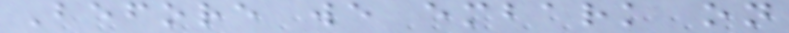Before we embark on
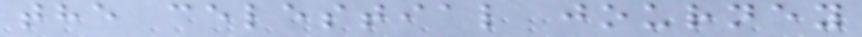the celestial journey
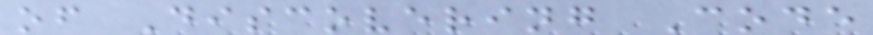of Discovering Code
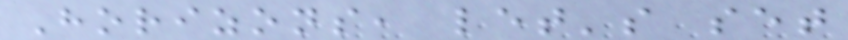Horizons, let's set
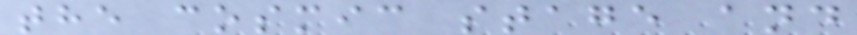the cosmic stage and
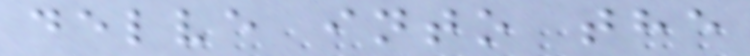delve into the
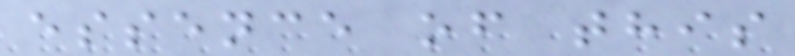essence of this
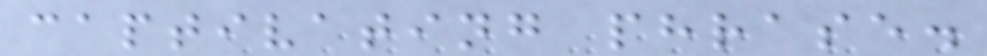captivating phrase.
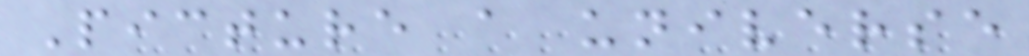Picture a universe
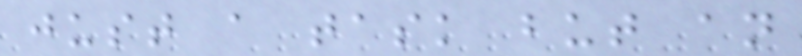just a task but an
